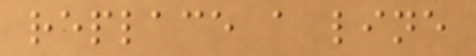replace a line
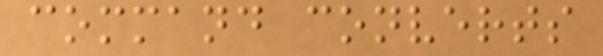command converts
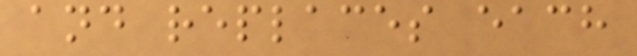and replaces each
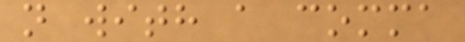n with a comma
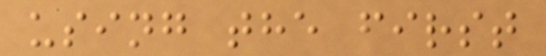using the first
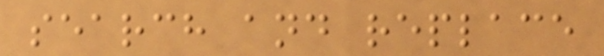search and replace
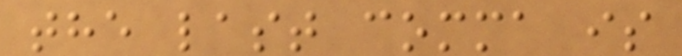the last comma is
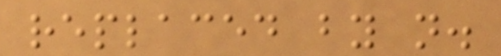replaced by n.
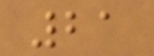21
